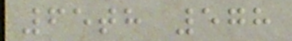65th 578
